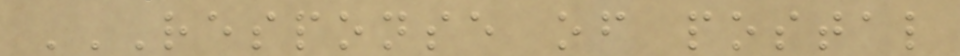RESPONSE OF POSTAL
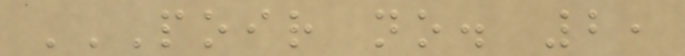POIR NO. 2,
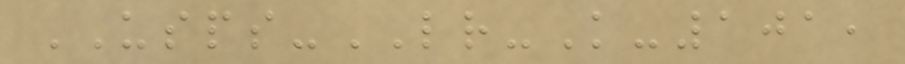USPS-LR-K-101,
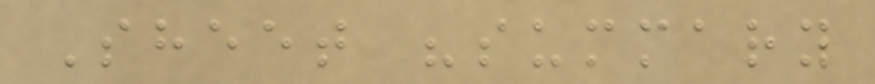Sheet "summary
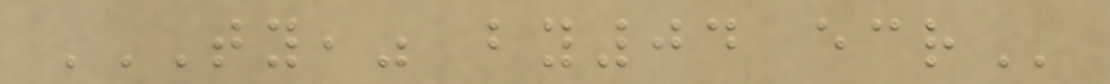TY," BY04 ECR
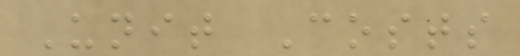Unit Costs
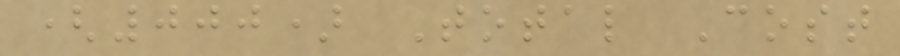(000) Total Cost
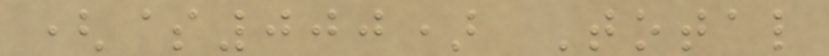($000) Total
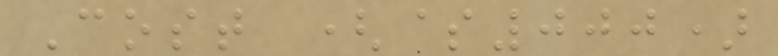Cost ($000)
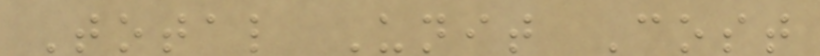Total Unit Cost
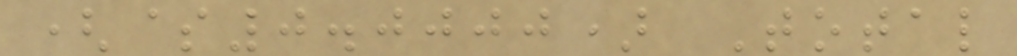($0.0000) Total
